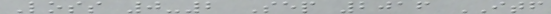Loss 0-2 Sep 2016 ITF
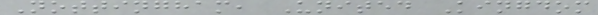Nottingham, United Kingdom
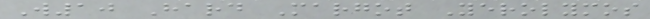W10 Hard Margot Yerolymos
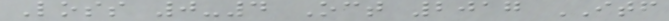Loss 0-4 Oct 2017 ITF
